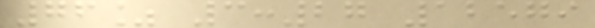76% 3:27 12579
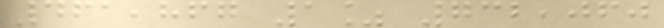461,867 1% 732,060
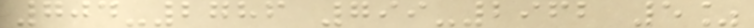704-2786 799-2962 5%
